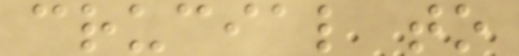crucial to
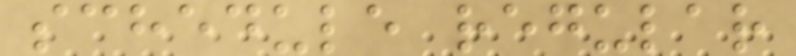schedule regular
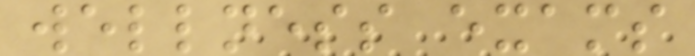wellness exams
